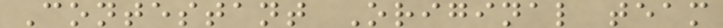Contestant Original team
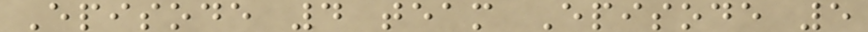Episode 4 team Episode 5
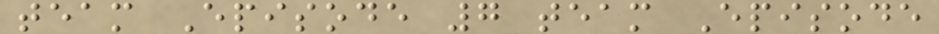team Episode 7 team Episode
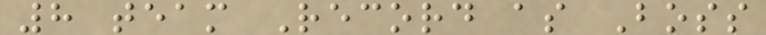8 team Record as Boss
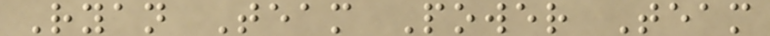Ryan Team Power Team
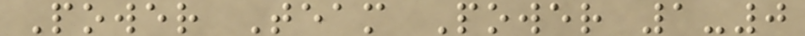Power Team Power 1-0
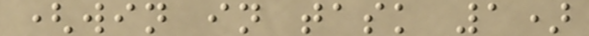(win in task 1)
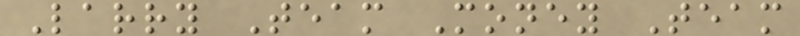Larry Team Money Team
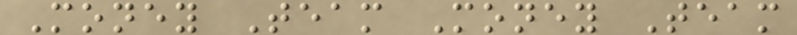Money Team Money Team
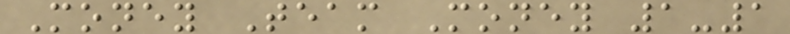Money Team Money 1-1
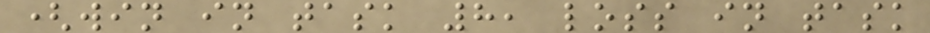(win in task 8, loss in task
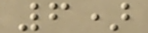6)
